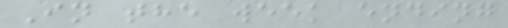In the week ending
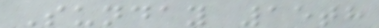Sunday 15th
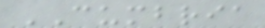CUMBRIA
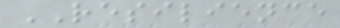RESILIENCE
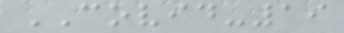COVID-19
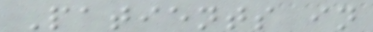Patients in
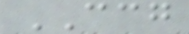CCG
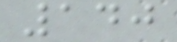140
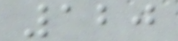120
